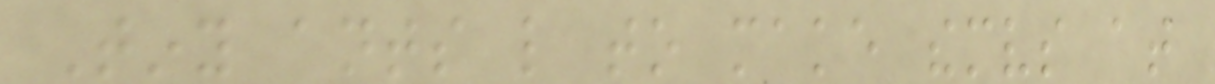Tiny ants like to make themselves at
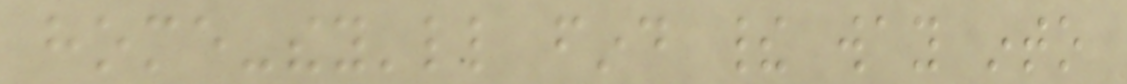home-they'll find their way into
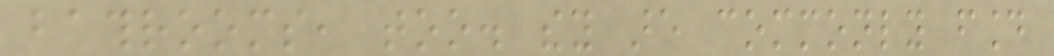bathrooms, too. they are commonly found
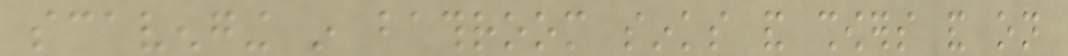scavenging in bathroom sinks and showers and on
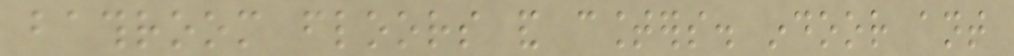bathroom floors and counters. indoor ant
